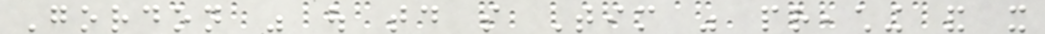Gordon was out today so Tim was preaching and it
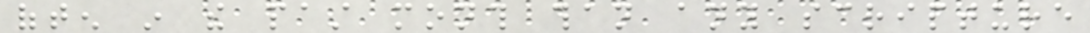often in the past month than any scripture
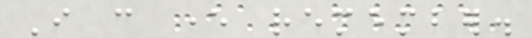I can ever remember.
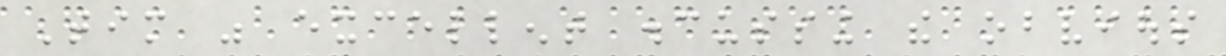Tim was excellent discussing the obvious
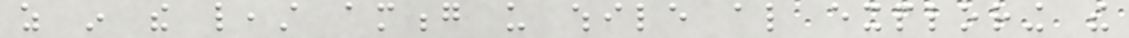as in the least among us while also exploring the
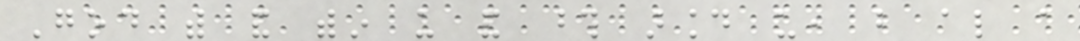God with and within us and those around us, but also a
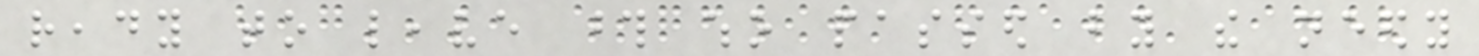ready to leave those who passed by the needy
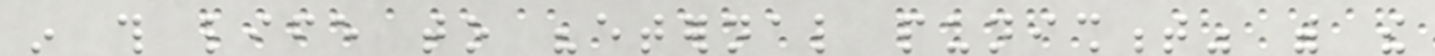in this life to "eternal punishment" with the
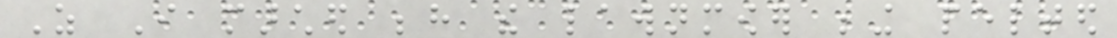As I marched behind the lawnmower being pelted
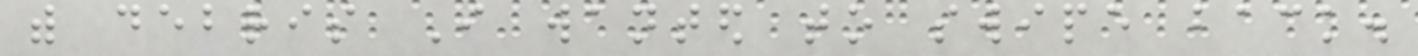with debris I wanted to swipe back.
